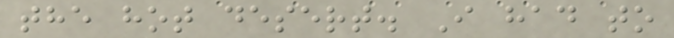the hot desert. I had to
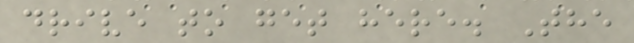drive to get here. The
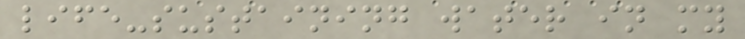life-sustaining water in my
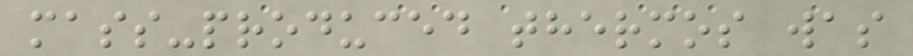mass-produced thermos was
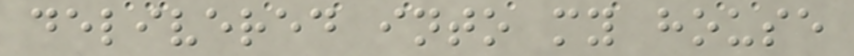delivered into my house
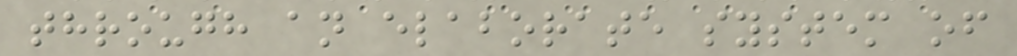through an elaborate system of
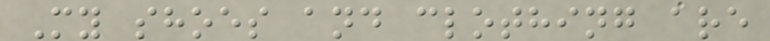My shoes and clothing are
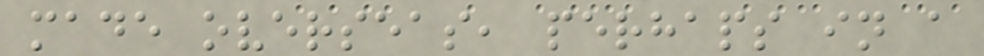made overseas, perhaps in a
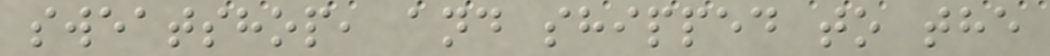sweatshop, and shipped to the
